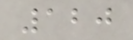120
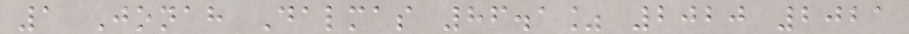1 Jonah Dalmas 86.1% 2020 2021
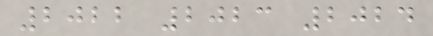2022 2023 2024
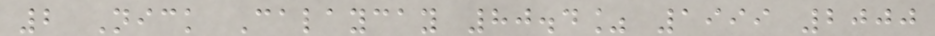2 Nick Calaycay 80.4% 1999 2000
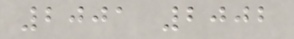2001 2002
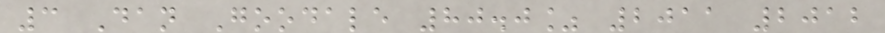3 Dan Goodale 80.0% 2011 2012
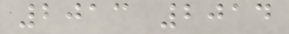2013 2014
